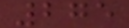275
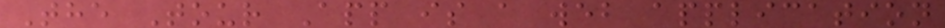The Tour App is a web application
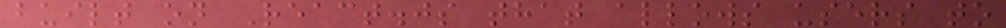built on React.js that allows users to
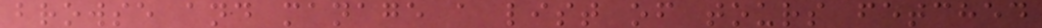browse and manage a list of tours fetched
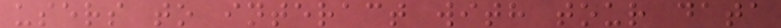users to interact with tour data
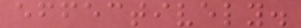effectively.
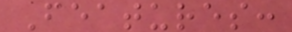Features:
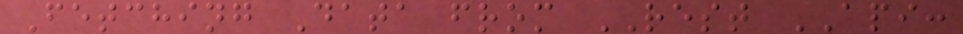Fetching Data from REST API:
